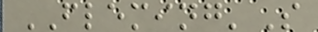FLEMING'S
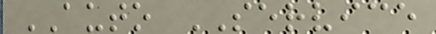AUTO SERVICE
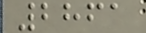2861
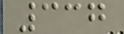337
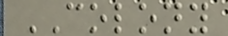COLONY
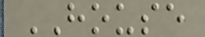HOUSE
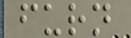furn
